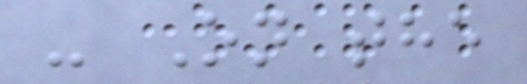- On the
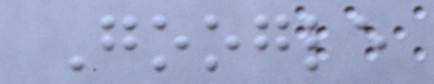Google
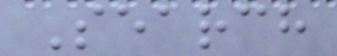Search
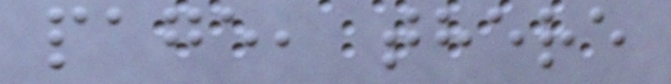page, there
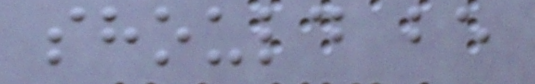should be
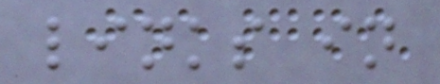links in
